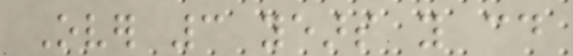Over 3 years you could
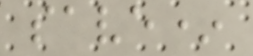save*
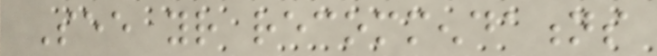See your recommendations
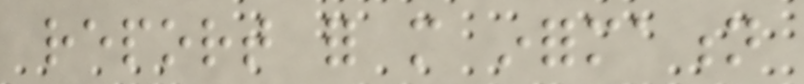report for more information
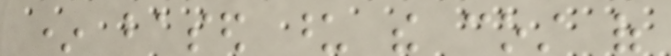* based upon the cost of
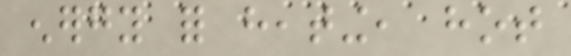energy for heating, hot
